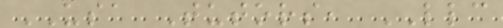USA Tutors, LLC
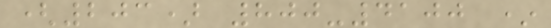(203) 800-4100 *
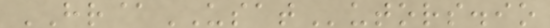HR@USATutors.io
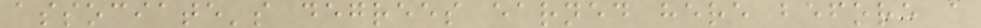associate's degrees earned here before a
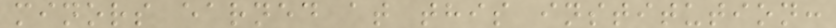minors earned at this institution:
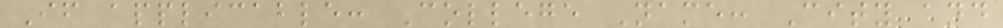If applicable: College Name: City and
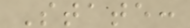State:
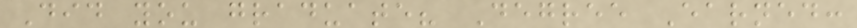Did you graduate? Degree Earned:
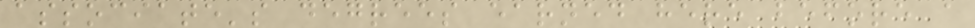associate's degrees earned here before a
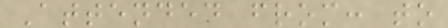Attended from: to
